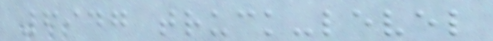6947 truck-level
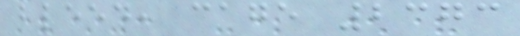bleed, cage 2373
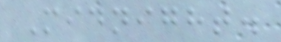Midnight.
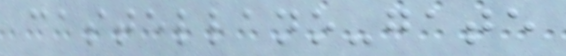castellano-gate
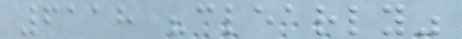6118 "clearly"
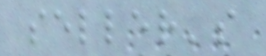seller's
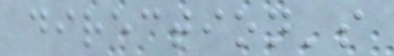direction's
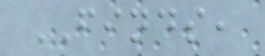FINDS,
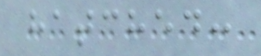hatched:
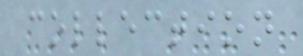collection
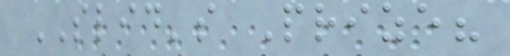SLID's Prize?
